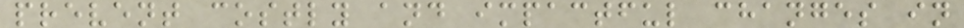prevent costly and impactful changes in
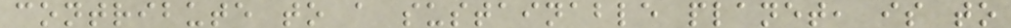contribute to a sustainable planet, is to
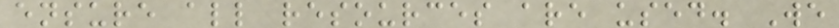ensure all resources are used. We
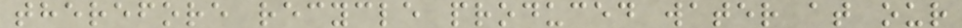therefore recycle produced water at our
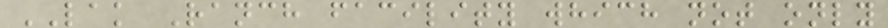LAK Ranch facility which not only
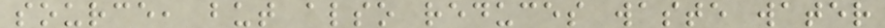source, but also reduces waste water
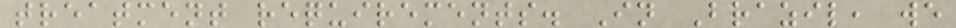treatment requirements. In Brazil, we
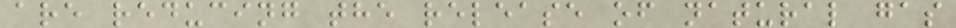are reducing the release of natural gas
